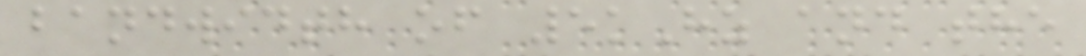bandwidth of 5kHz and the
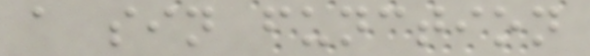a sin function
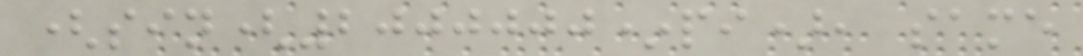(sin(2000000*pi), same
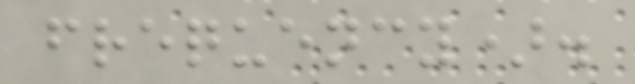frequency).
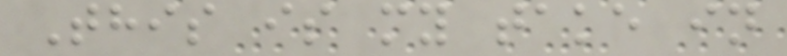This is my take in
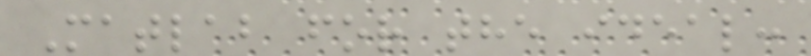Matlab for the ideal:
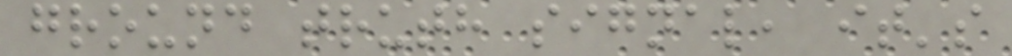ground truth signal, it's
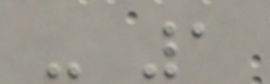- 1
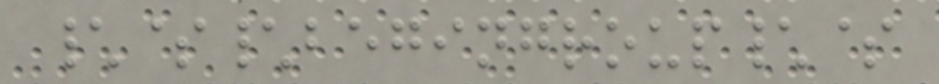\$\begingroup\$
